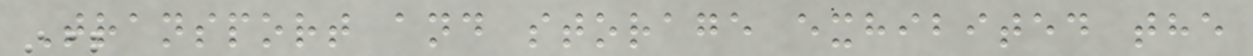Transport and storage exhibited the
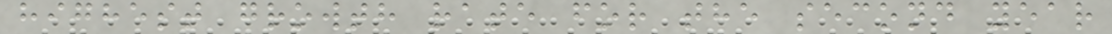highest growth rate for the second year
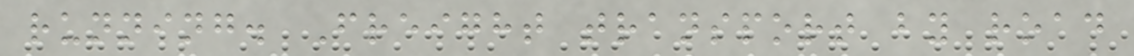running. Freight transport by road
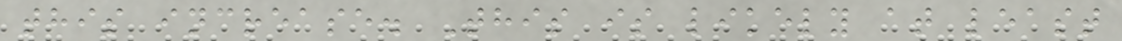this increase. This is likely at least
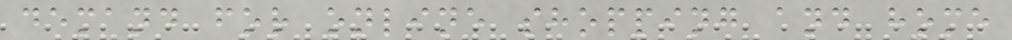demand for online shopping and home
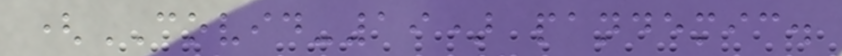(COVID-19) pandemic.
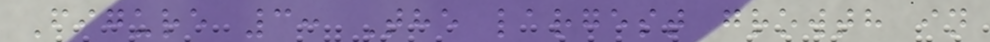Figure 3: The largest growth in
